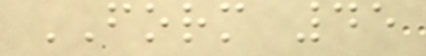FORM 45
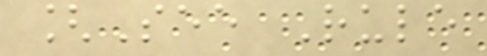[See Rule
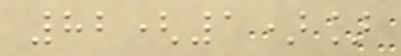82(1)]
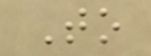To
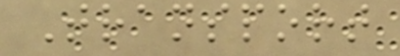Transport
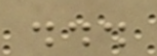...
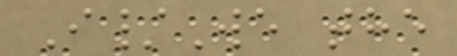I/We the
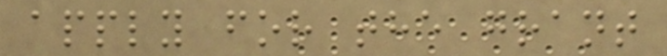apply for the grant
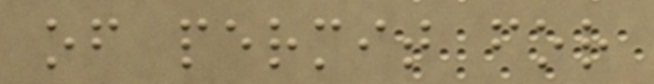of permit for
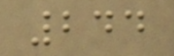244
